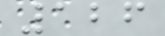126
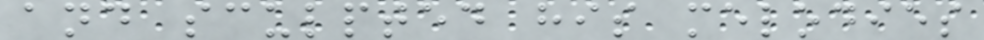and sculpted his melodies
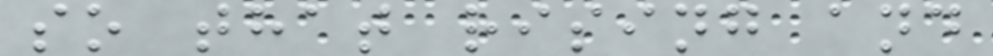so that rising and
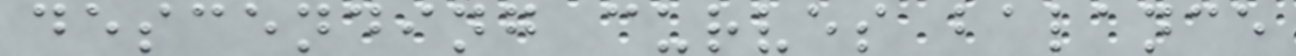descending curves balance
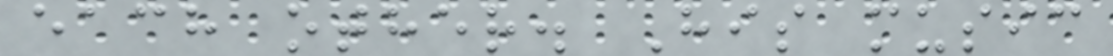each other. His music
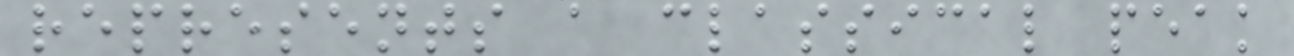represents a classical peak
